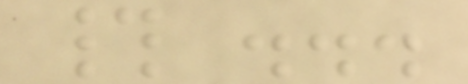# ...
